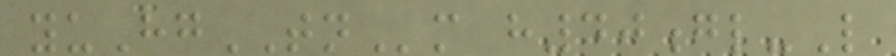yuHgTNm h40gl-L
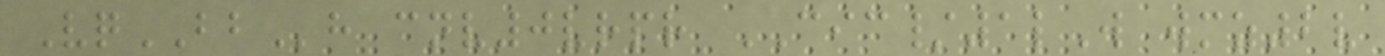VqBBh cnv0vrpr CIC/1lW wmz2v
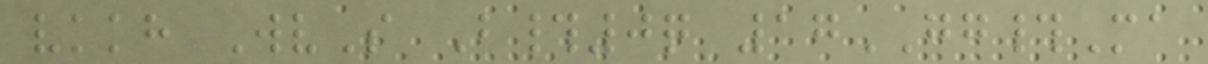vkkh WvS B#0q 17GG#Ma
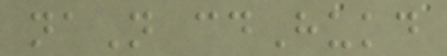naN cdHukd
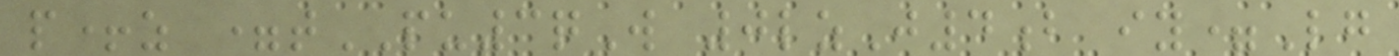p+z =tPU3qW 0lzJ4b iy=Lg
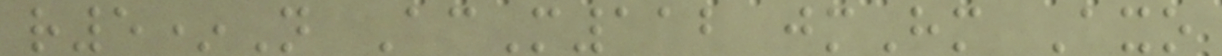r5*N AcM112 jmHm Axo
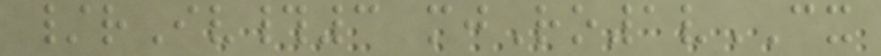/rIv#3 mjRo1vCX
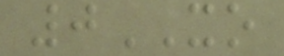0XO
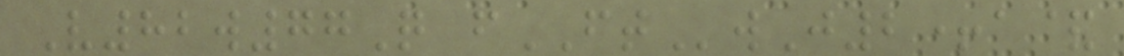V82w77Q fFTwJ2+a&
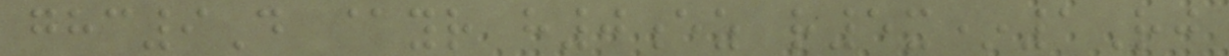ghc9D @yr h0ez r5x*1Rj
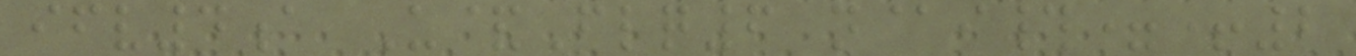ifv4a U&Flq6 n@i#=+2
